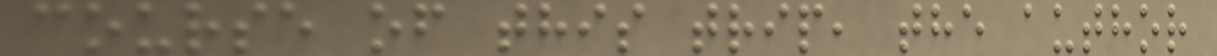course of this trip, the author
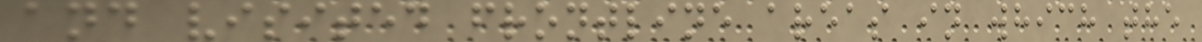and visited frontline areas in which the
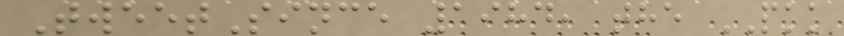TweetSince 1984, the PKK
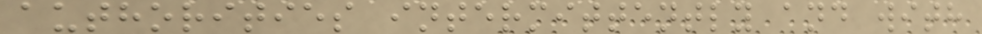authorities intermittently and with
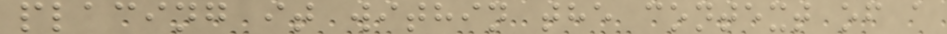placing it within the context of a
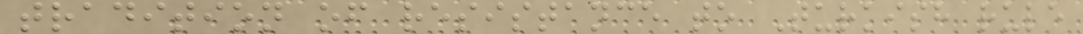tradition of resistance to Turkish rule
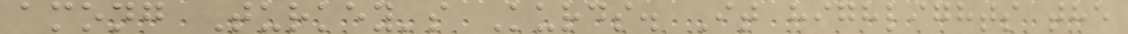among Turkey's Kurds. It highlights the
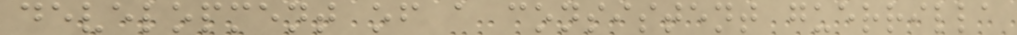development of a consistent guerrilla
